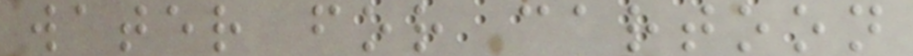water for cartoon
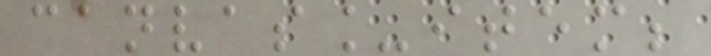canvas_item;
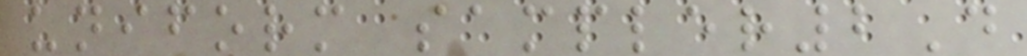uniform sampler2D
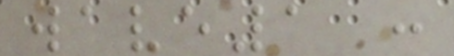wave1 :
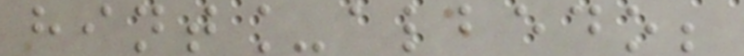hint_albedo;
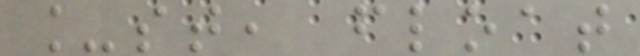_st, float
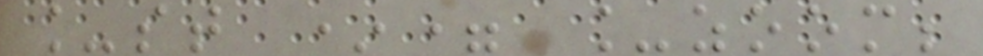_st *= _zoom;
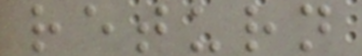return
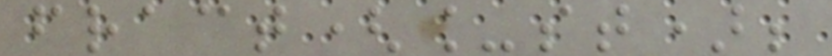fract(_st);
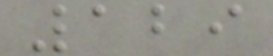129
